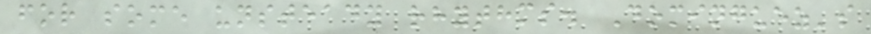for some unsteady rhythms. Dominguez's
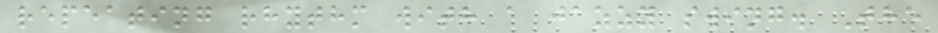repeating rhythm with a jazzy swing. The
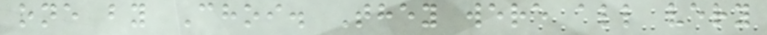one by Choi. They were all very
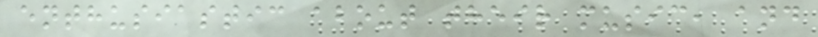enthusiastic about their music, and
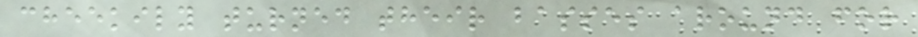cheekily turned their basses around for
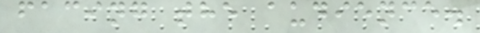facing the audience.
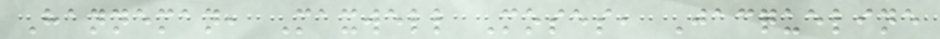Hanneman, Maxwell Moses, Jacqueline
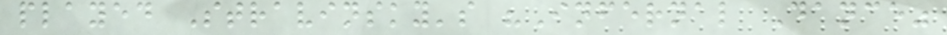played Stravinsky's "Infernal Dance"
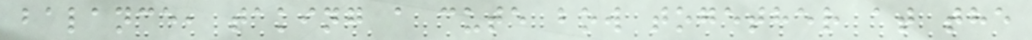balance, taking a cute bow together at the
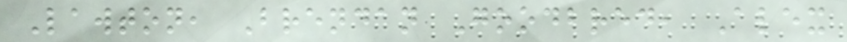Lawton, Brendan Goodbred, Alex
